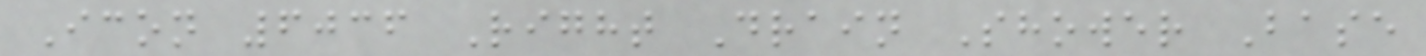Icon 6036 Right Drain Shower Base
